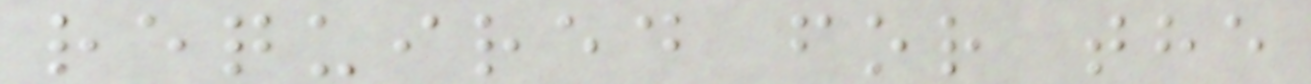required for the
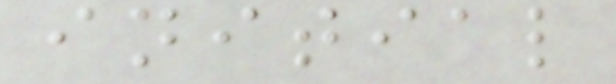initial
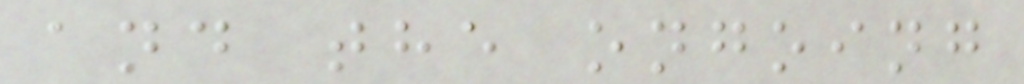and the ongoing
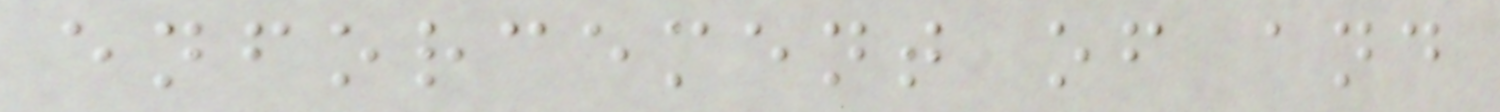enforcement of and
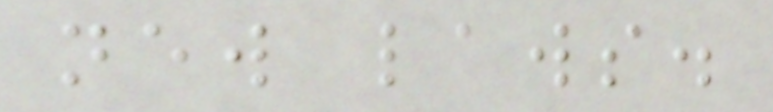new laws.
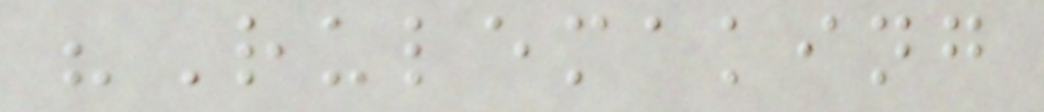"Rulemaking
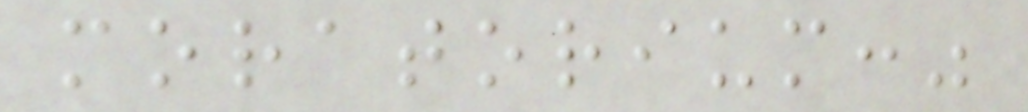moratorium:"
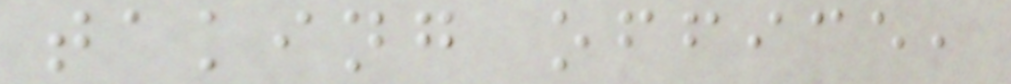taking office,
